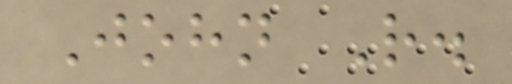John R.
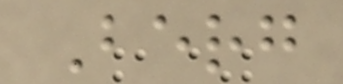Berg
